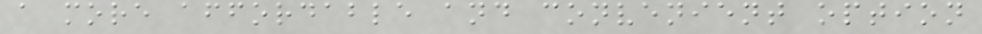a more affordable and convenient option
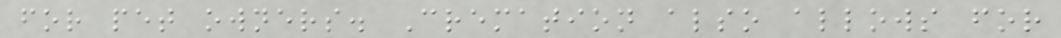for pet owners. Cremation also allows for
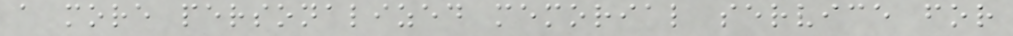a more personalized memorial service for
